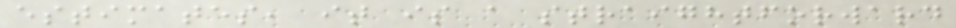estimates, it is a straightforward
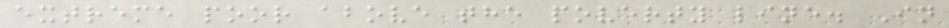extreme poor above the poverty line. In
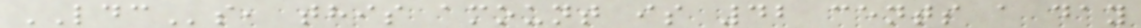LDCs, this amount is 42 cents a day
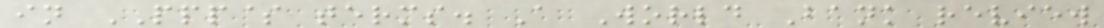in PPP$ terms. A World Bank review
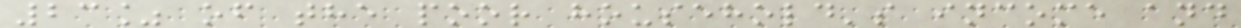23% of the poor household's income and
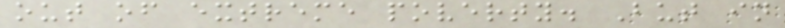out of extreme poverty. But in
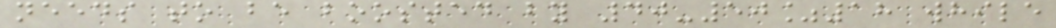needs to be boosted by 40-50%18 while
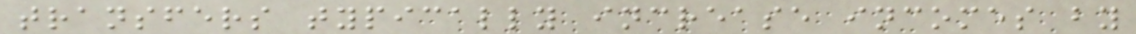transfers typically increase incomes by
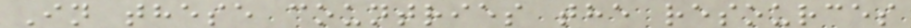In these countries the resources
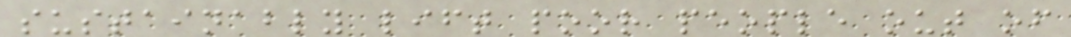sustainably lift poor people out of
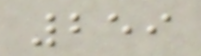259
